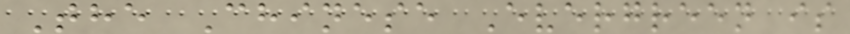The Chinese Evergreen is
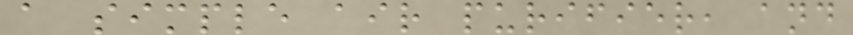a simple air purifier, and
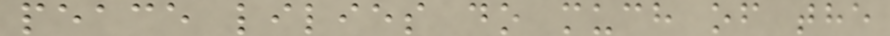peace lilies do much of the
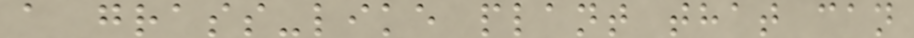a grass-like plant that can
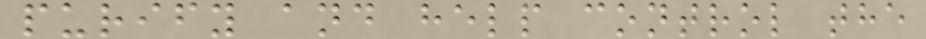purify and help control the
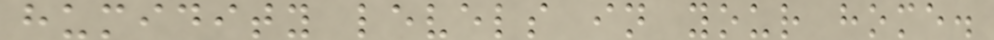humidity levels in your home.
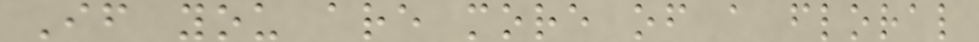If you are more of a floral
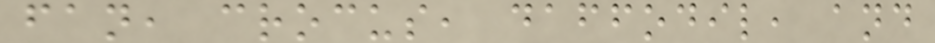fan, crocus, daffodil, and
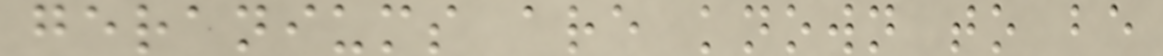geraniums are known to be
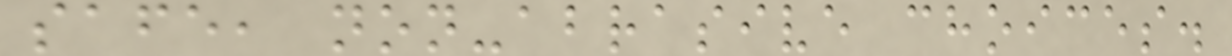safe, non-abrasive choices.
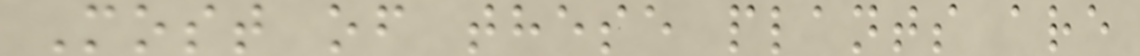Most of these plants are
